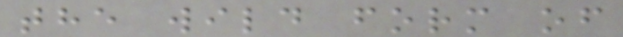the wild form of
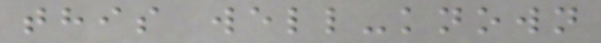this well-known
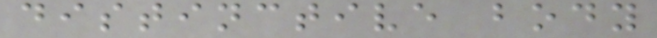distinctive body
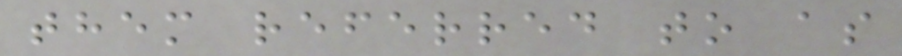them referred to as
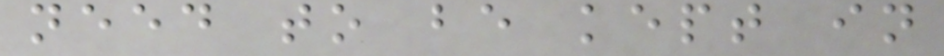need to be kept in
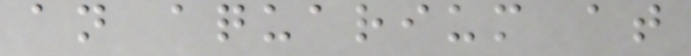an aquarium at
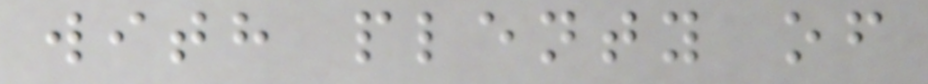with plenty of
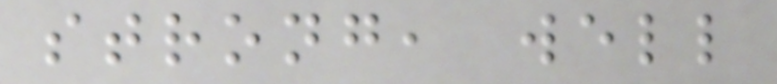strong, well
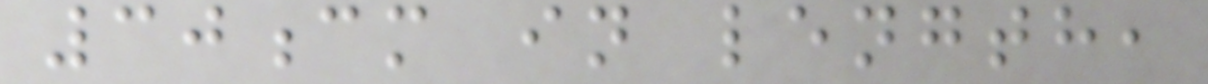30cm in length,
